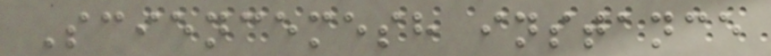Sciencemesh instance
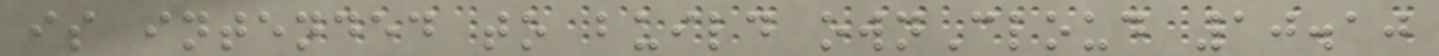is intended to build ownCloud 10.10
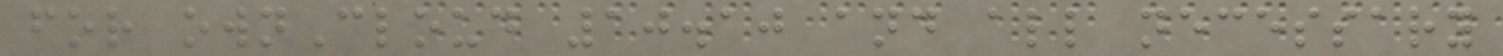for ownCloud 10.10 and all necessary
